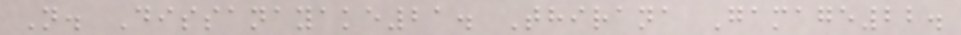N. Dissanayake21. Thirana Gamage22.
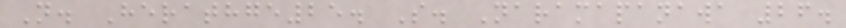N. Herathge25. S. Naramapanawa 26.
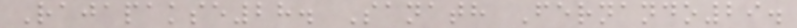Rajapakse28. Sanath Fernando29.
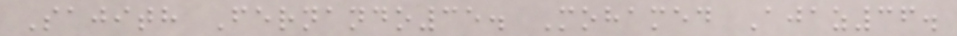Sajith Fernando35. Mohamed Ajaz36.
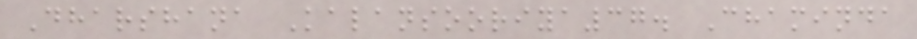Dharshana Kalansooriya37. Chaminda
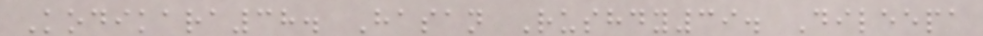Kodikara38. Hasan Rushdy39. Dileepa
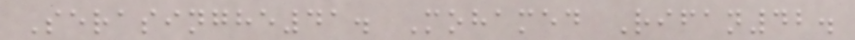Serasinghe41. Mohamed Rifan42.
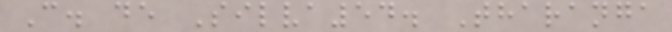C. de Silva54. Tharanga
